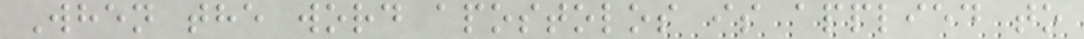When the word apostolos is applied to
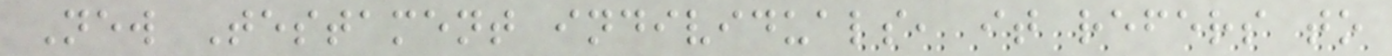New Testament individuals, it refers to
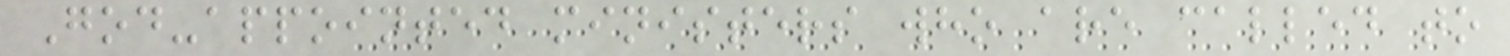God-appointed ministers who are called to
